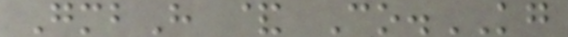GmbH & Co.KG
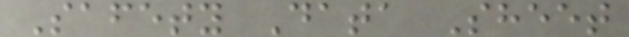Safety Data Sheet
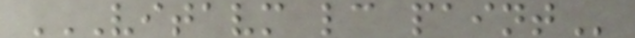VITAVM LC PAINT
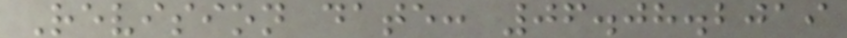Revision date: 06.08.2019
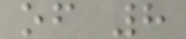of 8
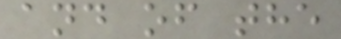and of the
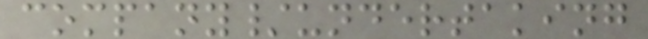company/undertaking
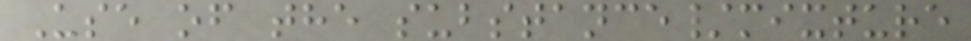Use of the substance/mixture
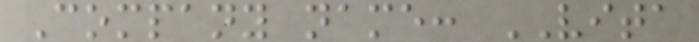Company name: VITA
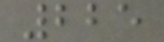225
